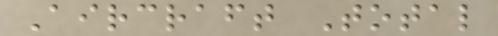Aircraft Total
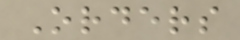Orders
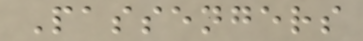Passengers
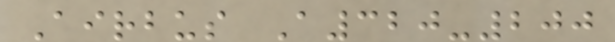Airbus A320-200
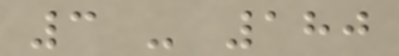3 - 180
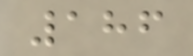186
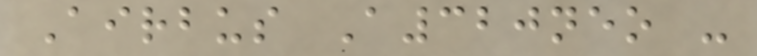Airbus A320neo -
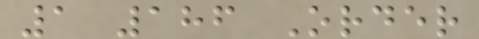1 186 Order
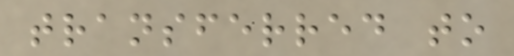transferred to
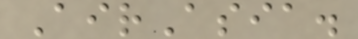AirAsia.
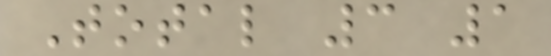Total 3 1
